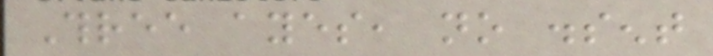Three ayes, no dissent
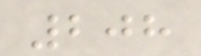208
